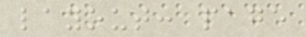layout: page
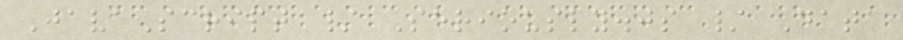JavaScript / Seriously.js / Data
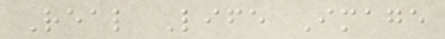Real Life Image
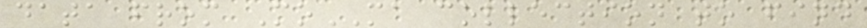data from MoMA collection to find
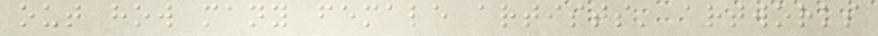out how many female artists' artworks
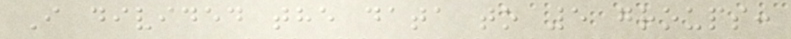I divided the data to 5 groups:
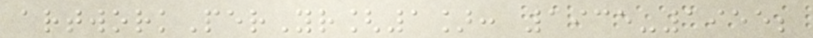artworkPerYr[1]: 1935-1955;
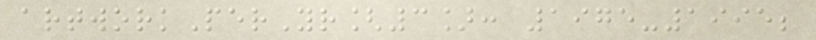artworkPerYr[3]: 1975-1995;
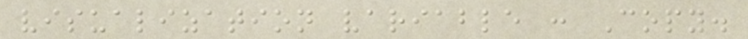visualization variable : Copy.
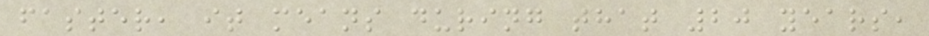faster, it means during that 20 years,
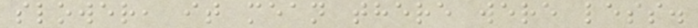slower, it mean there were less.
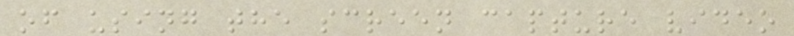of using the screen capture video
